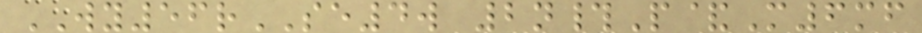WY56rSE4w 2n#P&M6mf
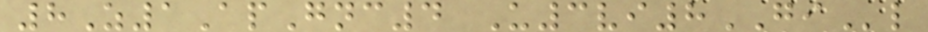8Z1ApGnc4 U3vi8GIl
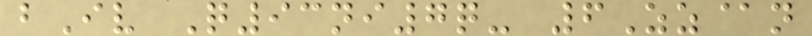bIv Q93ni7q- 6Zz@n
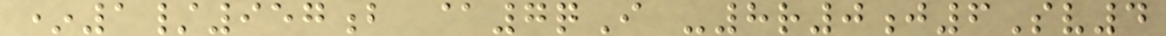*1/957b @7qI -8r0j6Sv4
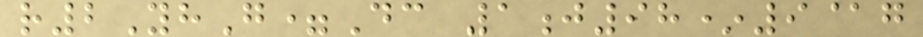r2YhG=Dc 1j98*9@g
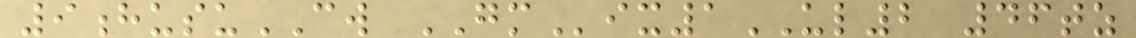9husuCW GMix1UL2 46tz
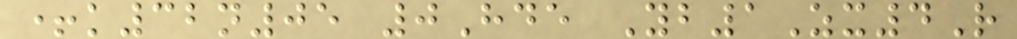+k32n05 0Hde Yb1Zx4R
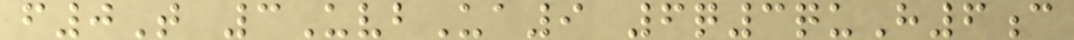f0T 3UvbUa9 6q3quH6c
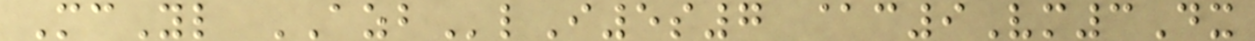McYl AZBlI5s7 @c9Vm3Dx
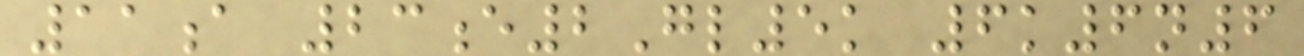11a 23e2Gl5k 6k6n6
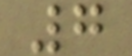7
